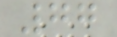77
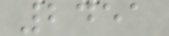2451
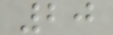20
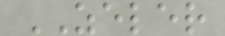ZELER
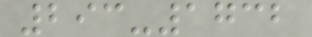293-1732
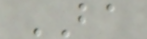BA
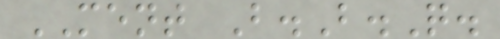MENT B.B.Q.
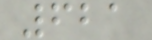621
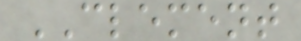CLEMENT
